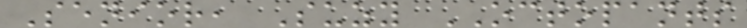Senior, Suzy OCTOPANTS
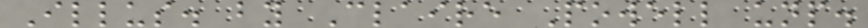Illus. by Claire Powell unp.
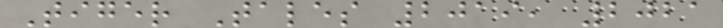Tiger Tales 2019, 2021
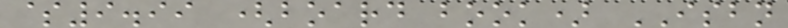$9.99 (board book) ISBN
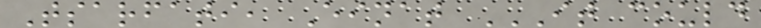Tsarfati, Einat IT COULD
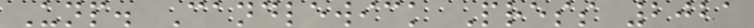Unp. Candlewick Press 2021
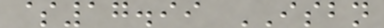$17.99 ISBN
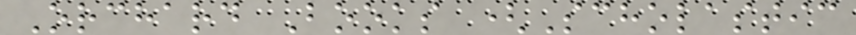Orchard Books (Scholastic
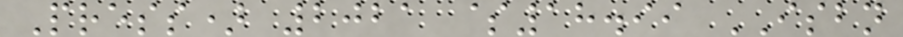Press) 2021 $18.99 ISBN
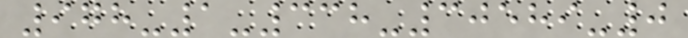978-1-338-30589-0
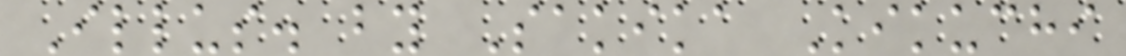Illus. by Sakika Kikuchi
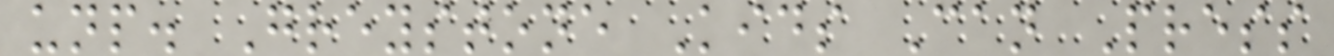unp. Greystone Kids Can Press
